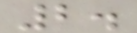2.
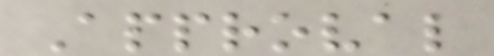Approval
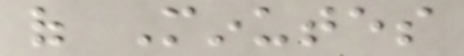of Minutes
